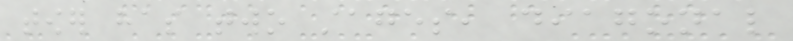tower has two stages, diagonal
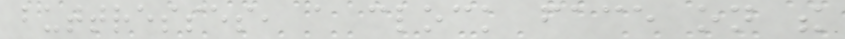buttresses, a clock face on the
